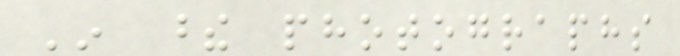In these photographs
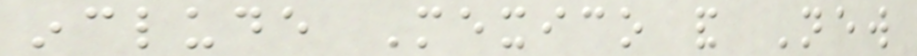include Mexico and New
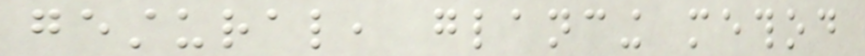gestural, glancing method
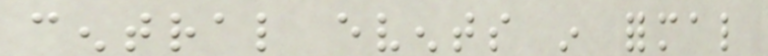central events in formal
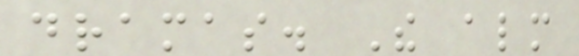dramas. The almost
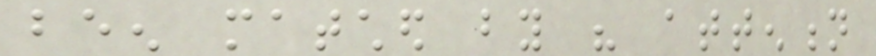been matched by his attention
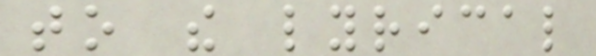to the lyrical
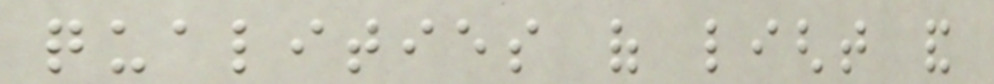qualities of light and
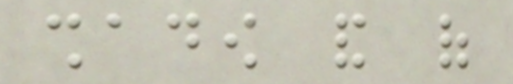shadow and of
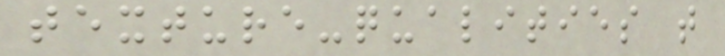texture-qualities that
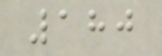180
